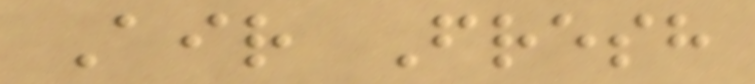Air Fresh
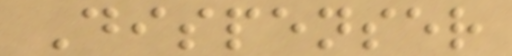Dispenser
